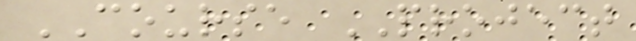COURSE PROJECT
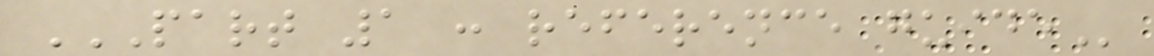PART 1 : REFERENCE GUIDE
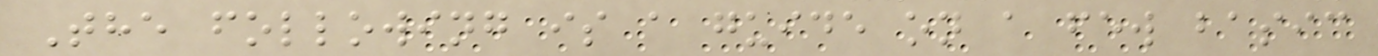The following is a guide on a few basic
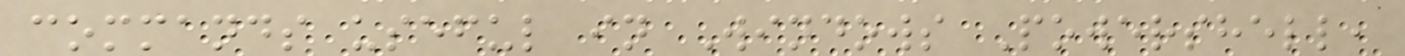commands useful in Windows Powershell,
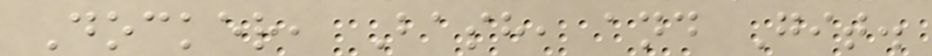Docker, Bash, and Git.
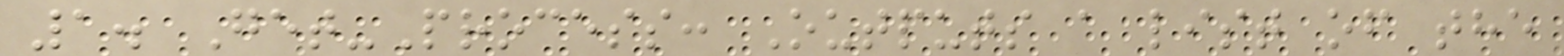1. Get-Process: Outputs a list of the
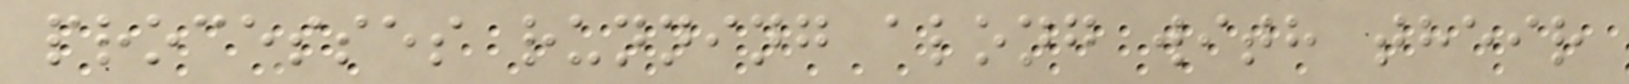processes running along with their
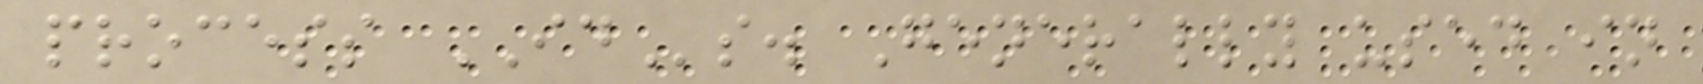process IDs. Generally used in
